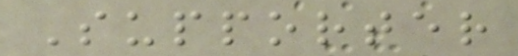Supporter
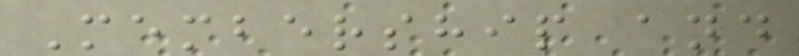Membership and
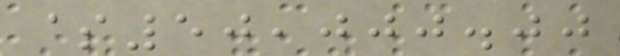$50,000.00
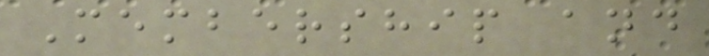Membership and
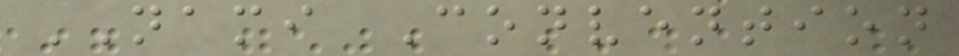NAMI Convention
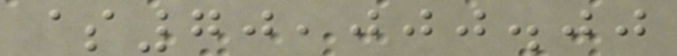$70,000.00
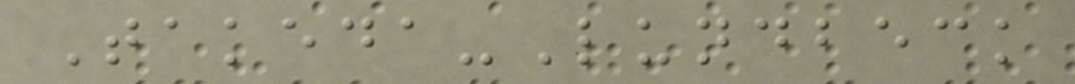Takeda-Lundbeck
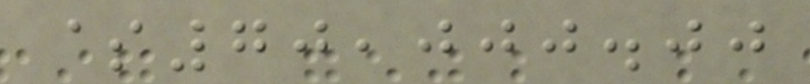$70,000.00
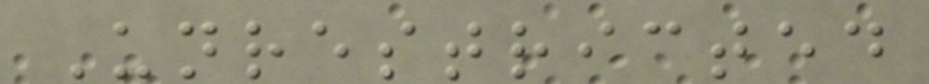Unrestricted
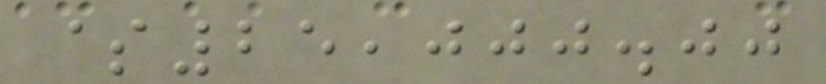$25,000.00
